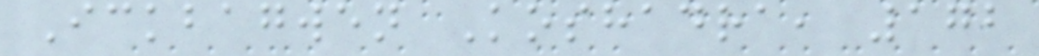Ickbagwen Koshadra, 172
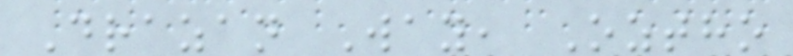Drazan Way, Oztho
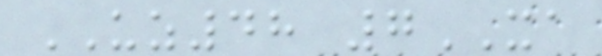UZ48 7XA
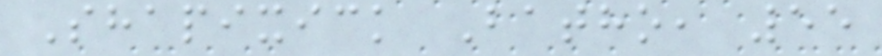Shapixick Batho, 55
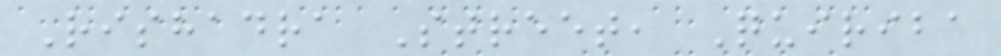Rishadra Street, Quiriba
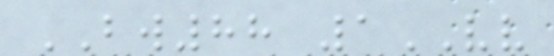BW88 1VV
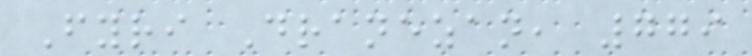Fyri Dranezan, 779
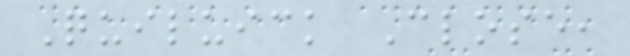Quiluick Close,
